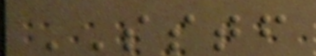SSTF
